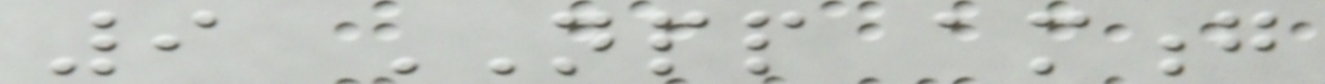9 NPP among
